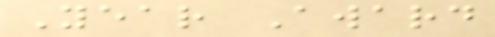Year Award
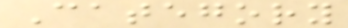Category
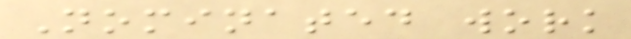Nominated work
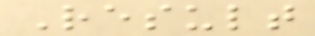Result
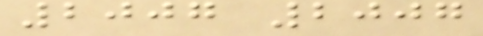2007 2007
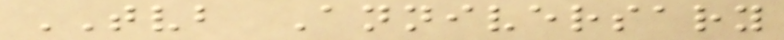TVB Anniversary
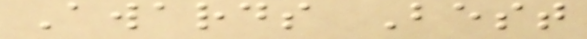Awards Best
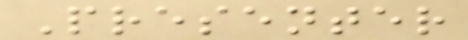Presenter
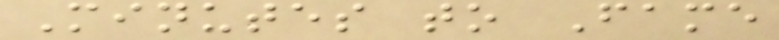Minutes to Fame
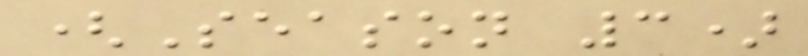(Season 3)
